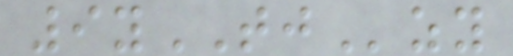9yTJzy
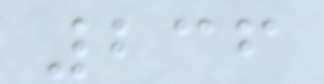236
